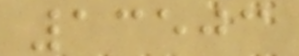13503
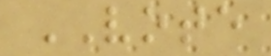VOTE
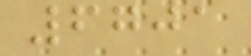6701
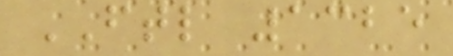FTL 1325
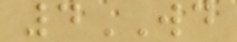4WD
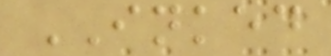INKED
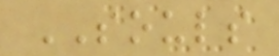SOULS
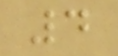4
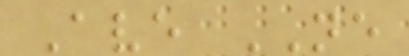Ave NE
